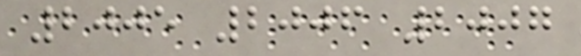2005 2006 2007
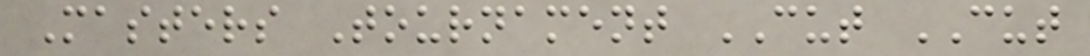Masters Tournament CUT CUT
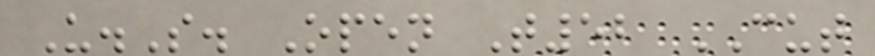U.S. Open T52 CUT
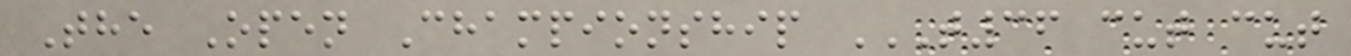The Open Championship T36 CUT CUT
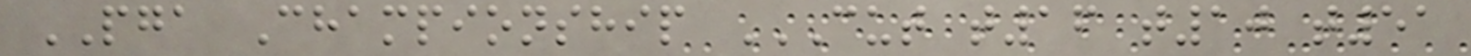PGA Championship CUT T16 T10 T51
